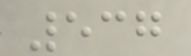537
